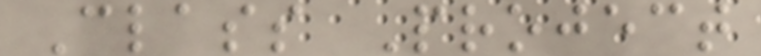Class Project
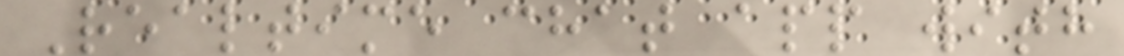Realtime chat app with
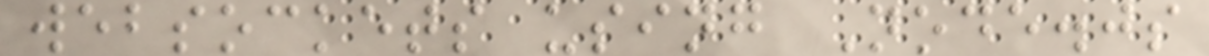websockets using Node.js
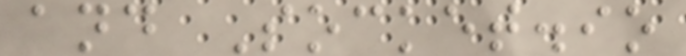and Socket.io
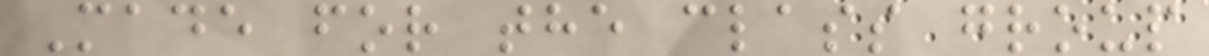Made for the class group
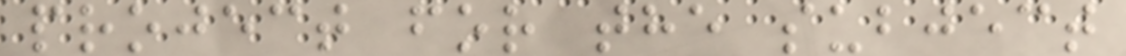project for the subject
